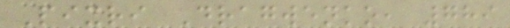Pixri Dragwenko, 789
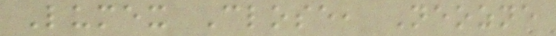Lumex Close, Neozne
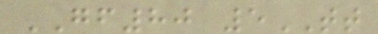GF80 5TT
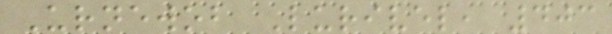Urnewob Lurivel, 403
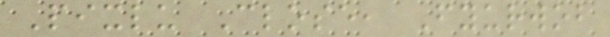Pixlu Close, Fyurwob
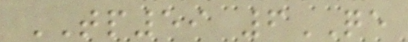TP59 6QE
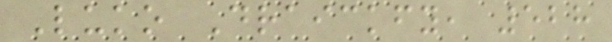Luko Draickfy, 528
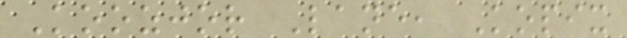Koozjor Lane, Kopix
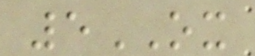5OX
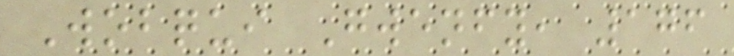Wobqui Gwenfy, 176
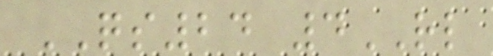QS24 4RL
